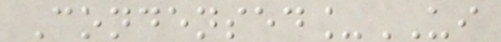Condensed_UI
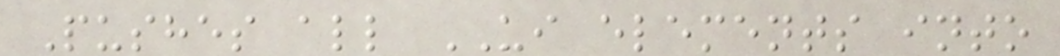Pushes all UI elements into
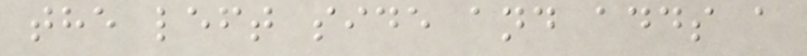the left side and adds a
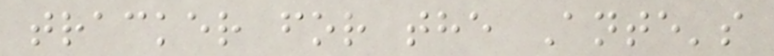tracker for the Ante's
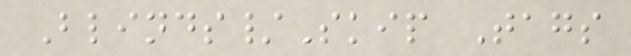Blinds/Skip Tags
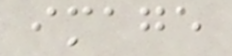image
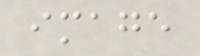image
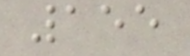155
